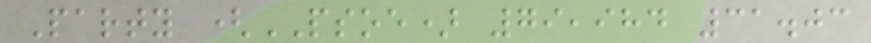Party (PSOE) 79,984 31.03
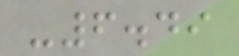-6.49
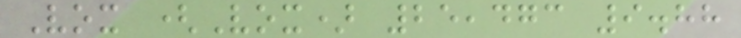Vox (Vox) 25,473 9.88
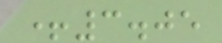+3.05
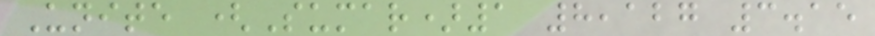Unite (Sumar)1 8,127 3.15
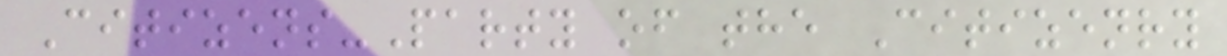Citizens-Party of the Citizenry
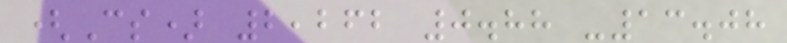(Cs) 2,262 0.88 -13.08
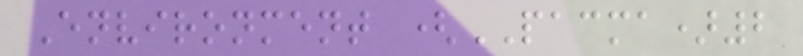Environment (PACMA)2
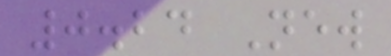0.24 New
